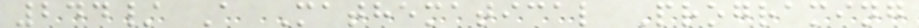244/ A Mathematical Programing
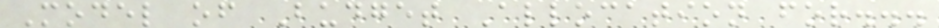Model of Budget Allocation for...
